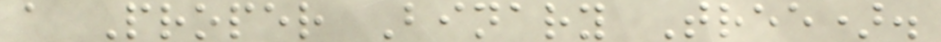a Proper Binary Tree).
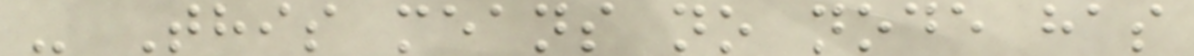- This means no node has
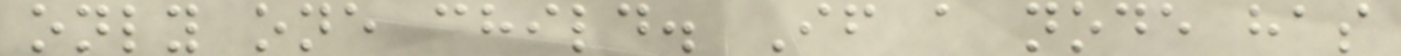only one child. If a node has
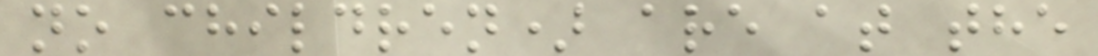no children) are at the
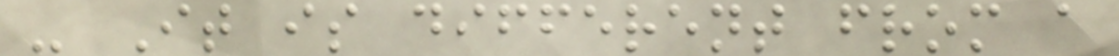- It is different from a
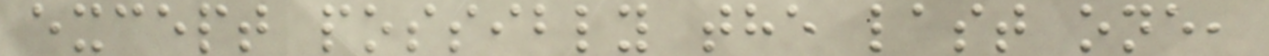except possibly the last one,
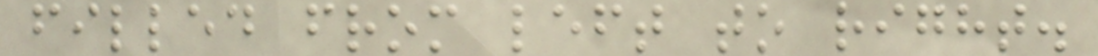filled from left to right.
